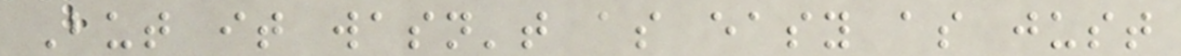But it wasn't as easy as just
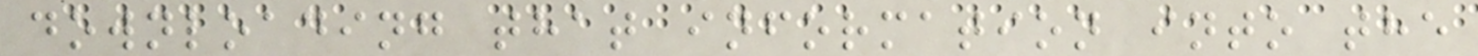downloading that information into the
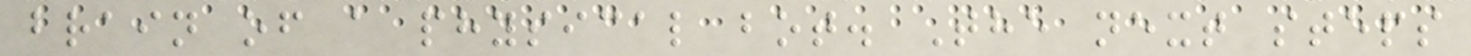brain of a physical bot. The next steps
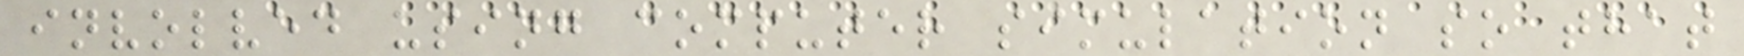involved using computer simulation so that
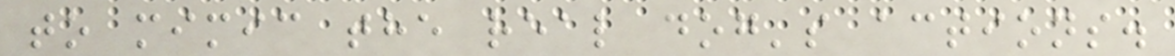to mimic the real dog's actions.
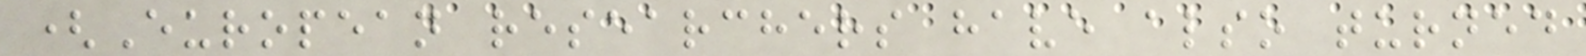(European researchers have also turned
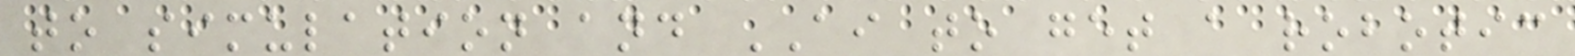to simulation and AI to get a robotic
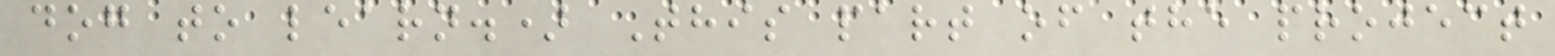dog to learn.) This part of the project
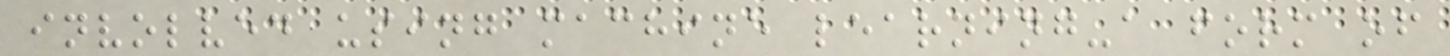involved using machine learning-a form of
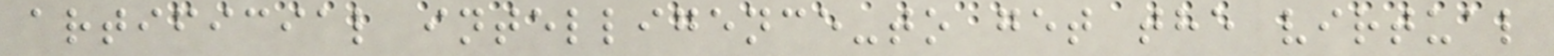artificial intelligence-to get the virtual
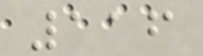116
